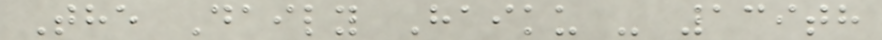The Daily Haiku - 139th
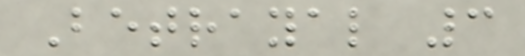Betrayal 3
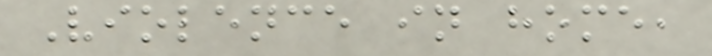Violence in home,
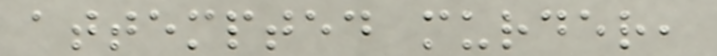attempted murder,
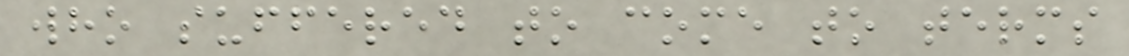who suffered to come to terms
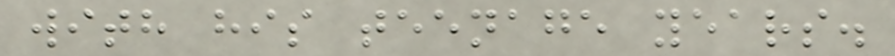with his teenage years.
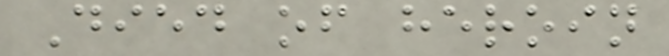Died of heroin
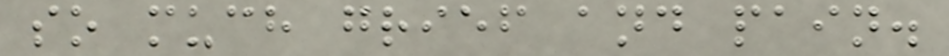so much grief and pain.
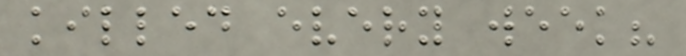killed every week?
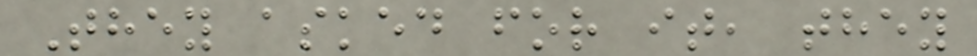They asked for it, they
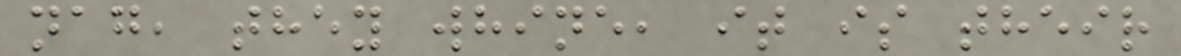nag, they whine, it is their
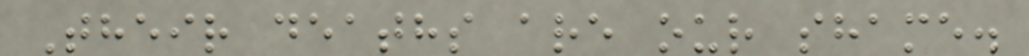Their deaths are our shame.
